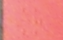or
